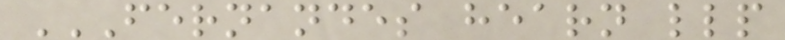FERNANDES HEARN LLP
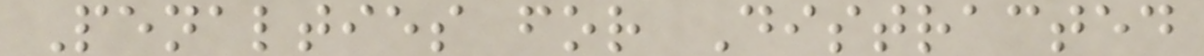Penalties for Distracted
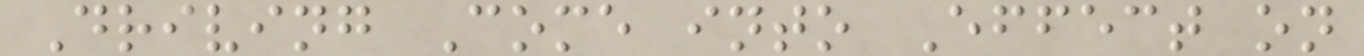Driving Come into Effect on
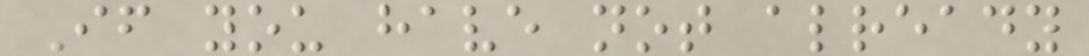If you have not already
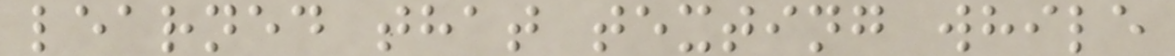learned that texting while
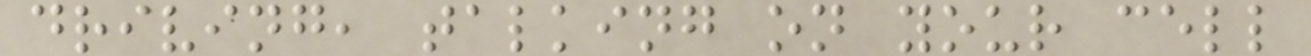driving, talking on your cell
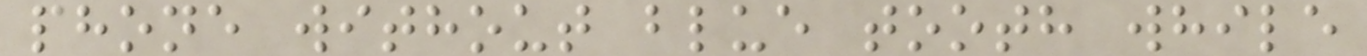phone without blue tooth while
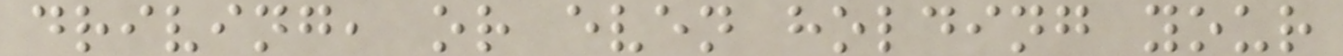driving, or even holding your
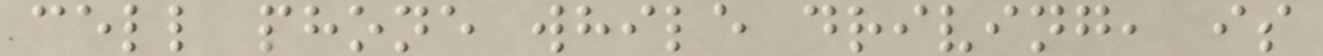cell phone while driving, is
